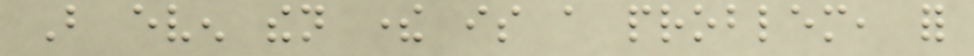But even then there is a problem, for
